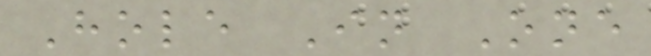Hole In One
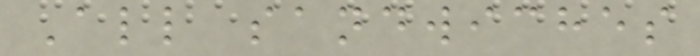All sandwiches
